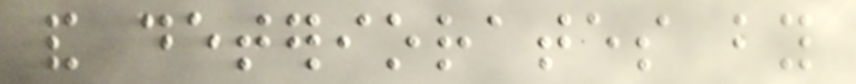and deteriorates by
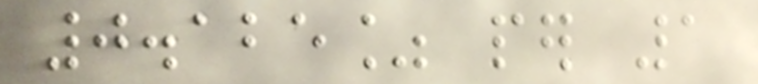0.125% per 1
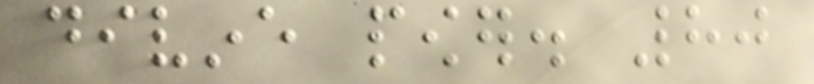divine power. 80
